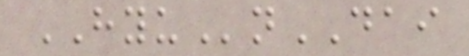HYUnDAI
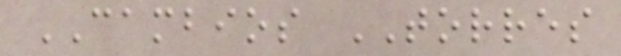CAMBIOS TORRES
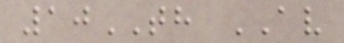10TH AV
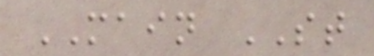MAIN ST
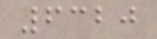6320
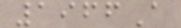1966A
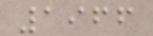1966
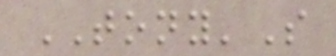TONY'S
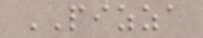PIZZA
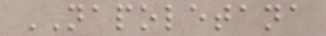NAPOLETANA
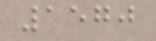1570
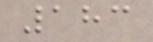183
